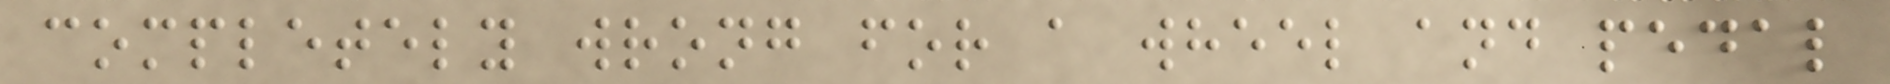completely wrong for a wheel and pedal
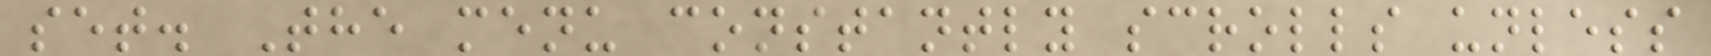set. The menu constantly scrolls unless
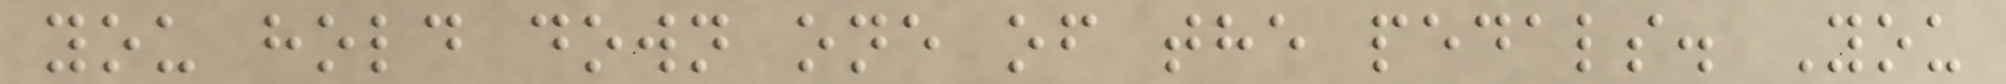you hold down one of the pedals. You
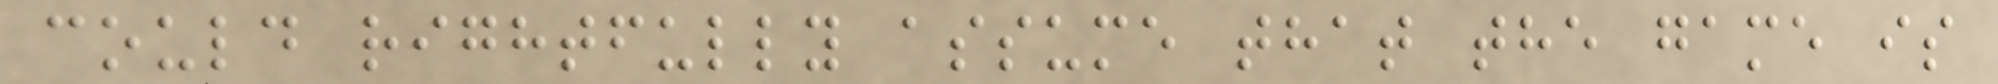could rightfully assume that the game is
